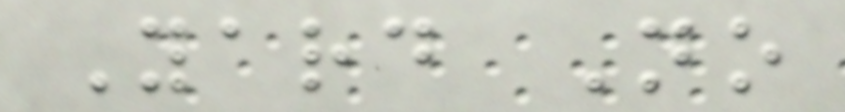Yard No
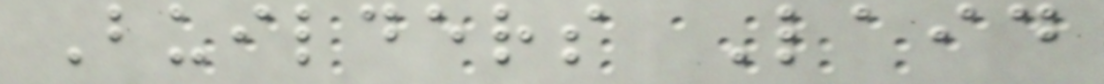Builders Laid
